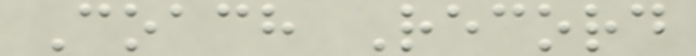Coach Record
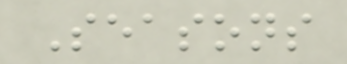Seasons
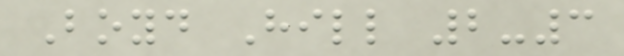Boyd Hill 2-3
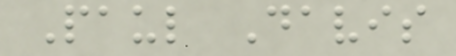Paul Davis
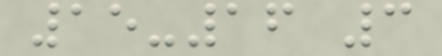15-16 3
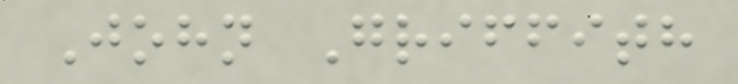John Griffith
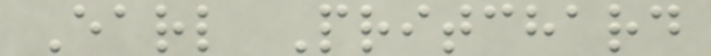Earl Pritchard
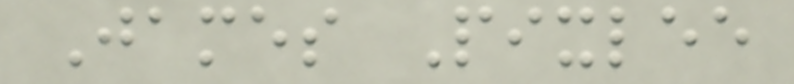James Pixlee
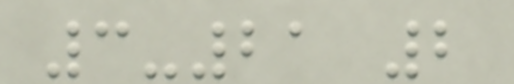3-21 2
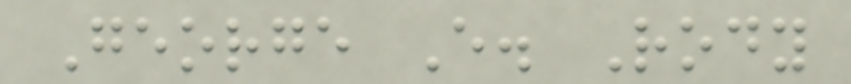George E. Rody
